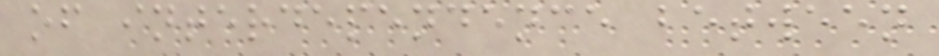of interdependence between
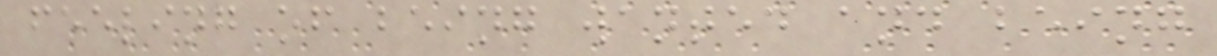feeling of being wanted and being
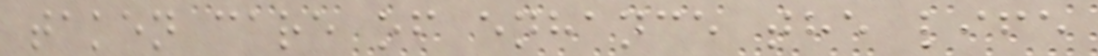taken care of enhance the life
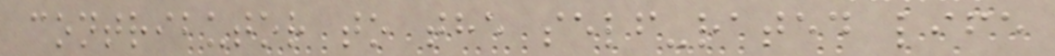contributor to the self-rated life
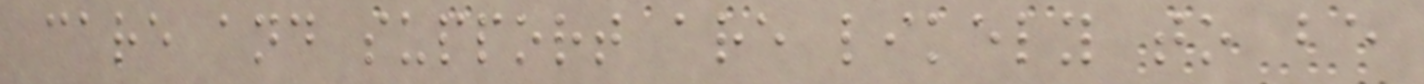care and support are likely to be
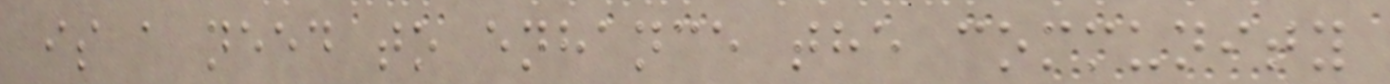is a need to enhance the community
